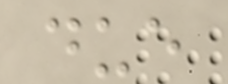due
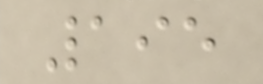195
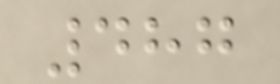487
